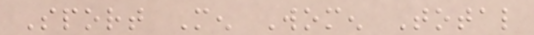Sport Men Women Total
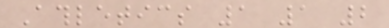Athletics 1 1 2
